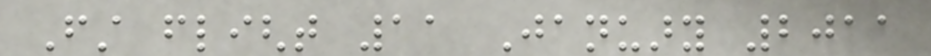First flight 11 January 2011
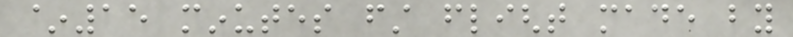~15 minutes first flight made by
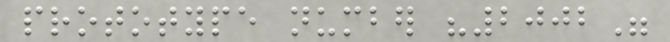prototype number "2002"
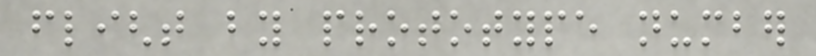flight by prototype number
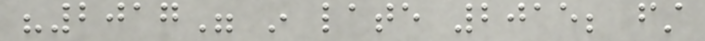"2017" in late 2015; first
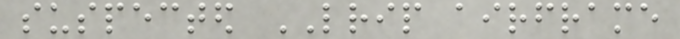suspected LRIP airframe
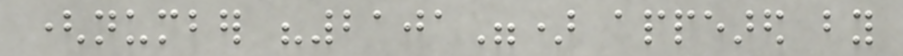(number "2101") appeared by
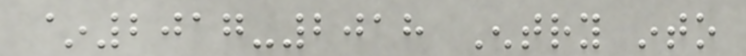~2017-2018 Entry into
